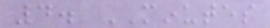4. MINUTES
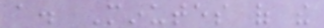a. Minutes of the
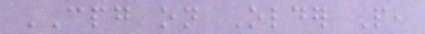CPG on Older People,
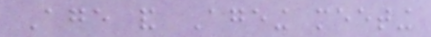Age and Ageing meeting
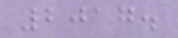2017.
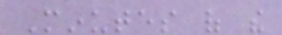Minutes of the
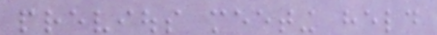previous meeting held
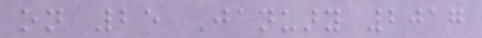on 25 January 2017
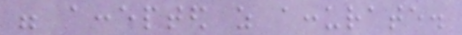were accepted as accurate.
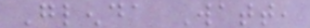Glenda Watt,
